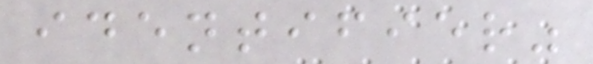identifier"
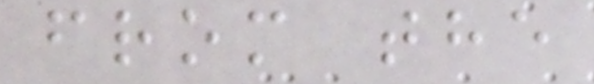from the
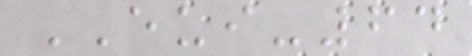EUI-64
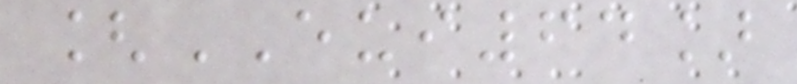[EUI64]
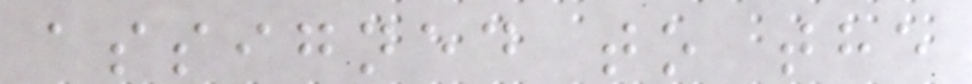assigned to the
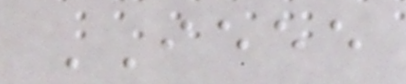IEEE
